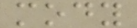mody
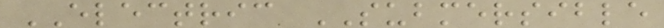ELECTRIC SUBMERSIBLE
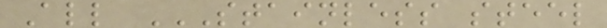All STAINLESS STEEL
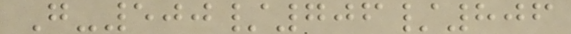G-500/706/806
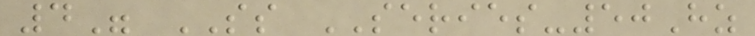4" SS SERIES-50Hz
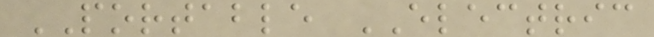PORTABLE ELECTRIC
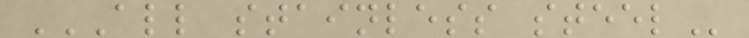ALL STAINLESS STEEL
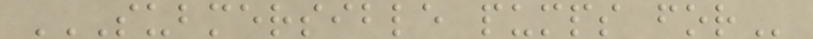SUBMERSIBLE PUMPS FOR
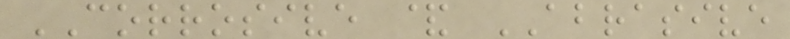CORROSIVE & ABRASIVE
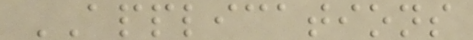APPLICATIONS
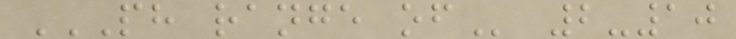PH RANGE OF 2-10
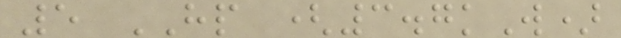5 HP (3.7kW)
